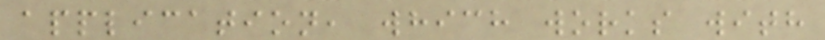application, which works with
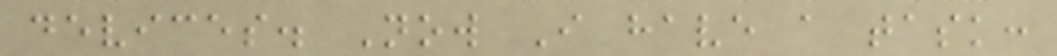devices. Now I have a task:
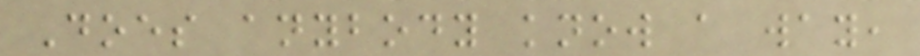Does anybody know a way,
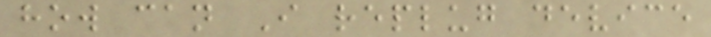how can I replug device
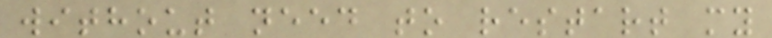without need to restart my
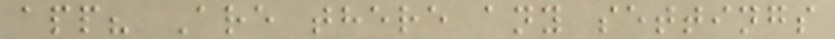app? Are there any settings
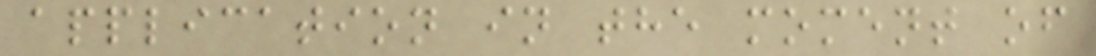application in the moment of
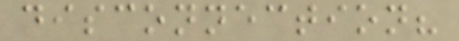disconnection?
